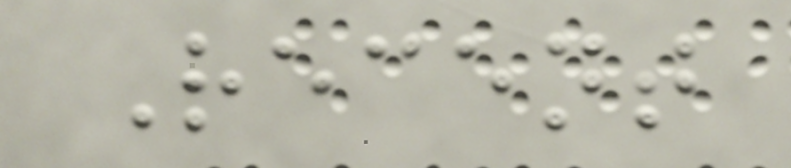Recent
